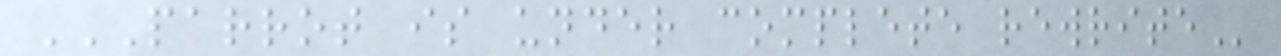PARROT IS UNDER COMPLETE REWRITE
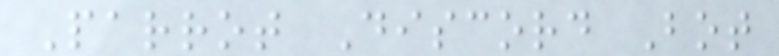Parrot Discord Bot
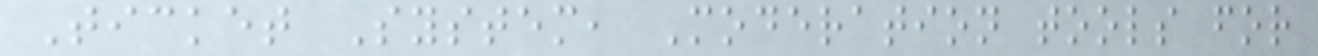Ticket System, Moderation tools for
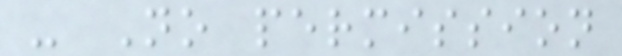- No permission
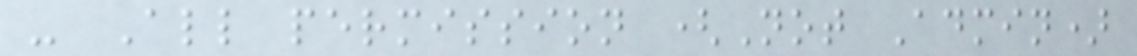- All permission (Not Admin)
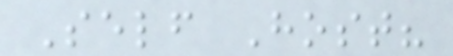Self Host?
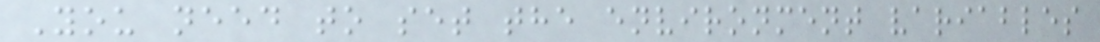You need to set the environment variables
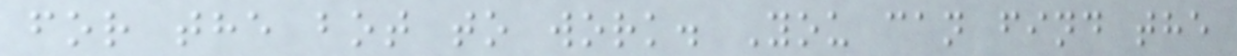for the bot to work. You can find the
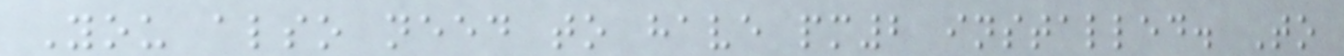You also need to have pm2 installed. To
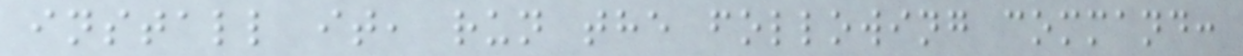install it, run the following command:
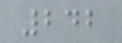242
